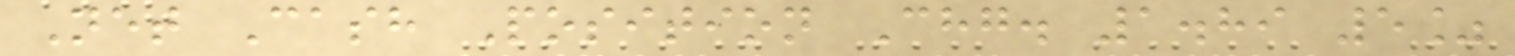Net Cash Position Chg. 1.89 5%
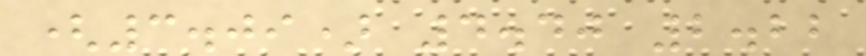(3.09) 4.40 2.22
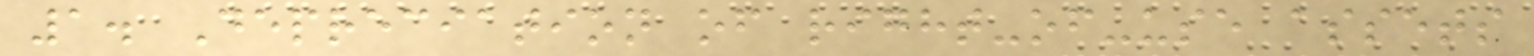1. Depreciation of right-of-use assets
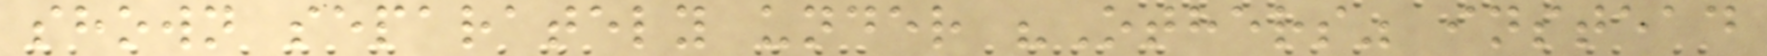shown separately under "Others" instead
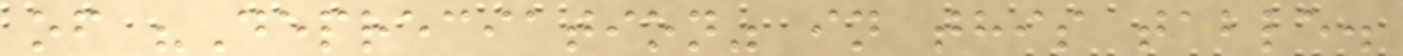of "Depreciation" in this table.
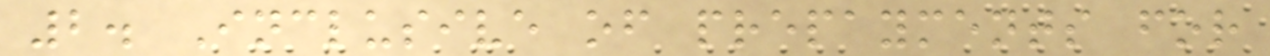2. Inclusive of prepayments for
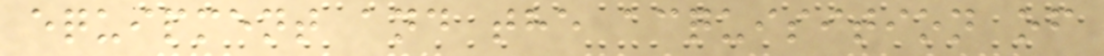equipment and the acquisition of
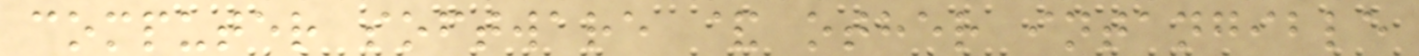computer software & other intangible
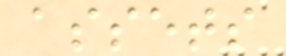assets
